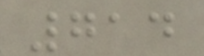714
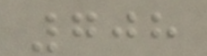708
